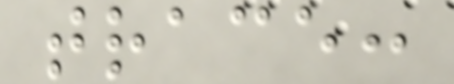trace:
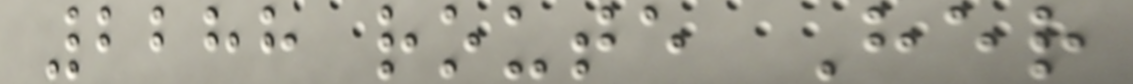2288 route Her
